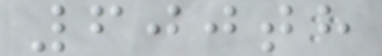600th
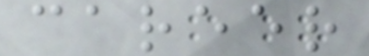career
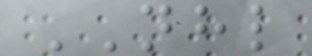NHL
